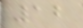12
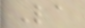La
